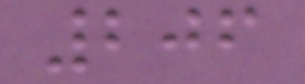206
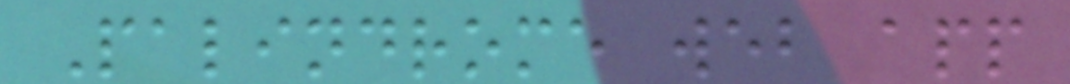Palindrome web app
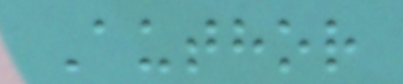Author
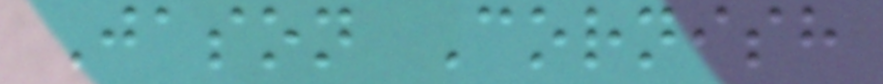Jason Cornish
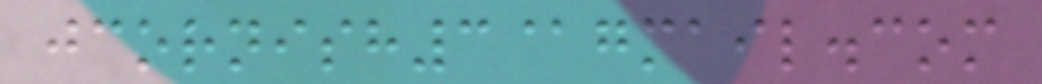jcornish3@gmail.com
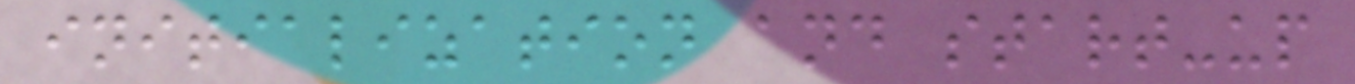initialization and start-up
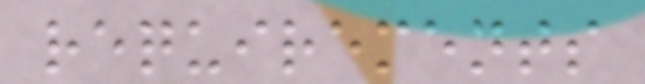requirements
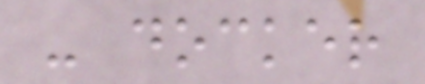- docker
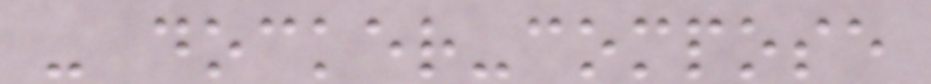- docker-compose
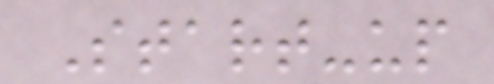Start-up
